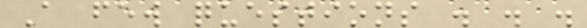A few questions . . .
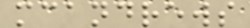mcandrews
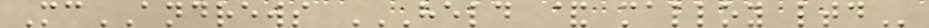McANDREWS HELD & MALLOY LTD
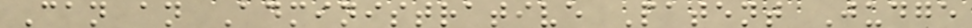Can an Administrative Patent Judge
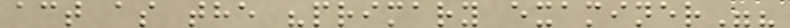act as the "primary examiner"?
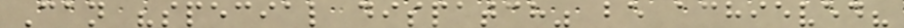Can "special dispatch" be achieved?
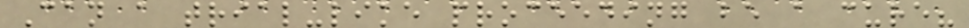Can a trial-like proceeding be a cure?
